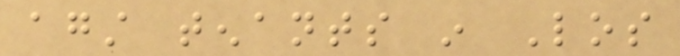against tenants in Los
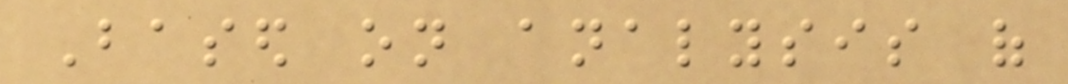Based on analysis of
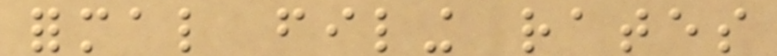formal filing rates
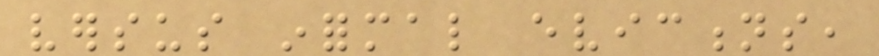versus informal evictions,
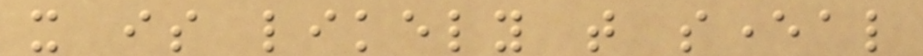it is likely that several
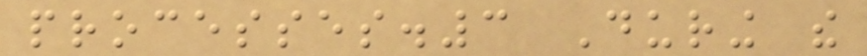processes.3 During the
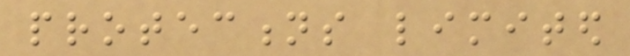protections limited
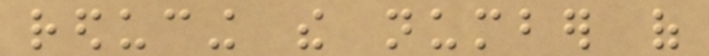reducing the number of
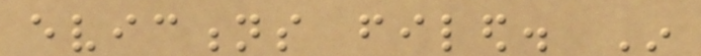evictions filed. In
